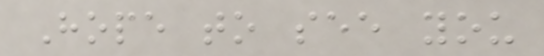Hope to see you
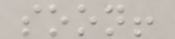soon!
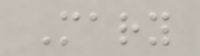Mary
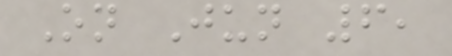On Jun 6,
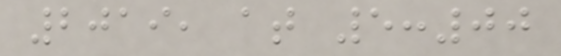2019, at 5:00
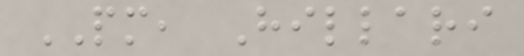PM, Hillari
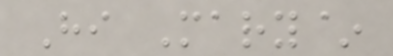Hi Mary~
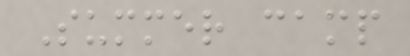Summer camp
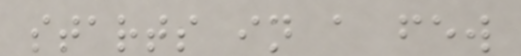starts in a few
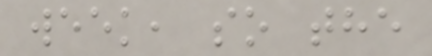week, so the
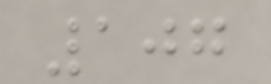107
